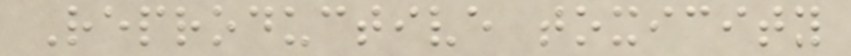Reproductive toxicity
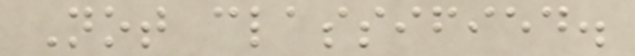Not classified.
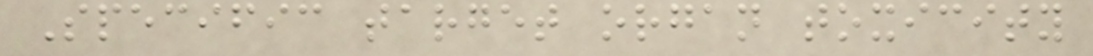Specific target organ toxicity
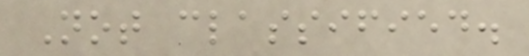Not classified.
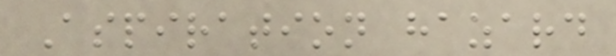Aspiration hazard
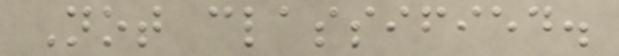Not classified.
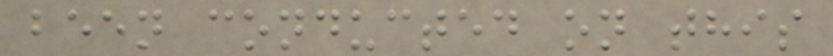been conducted on this
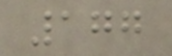177
